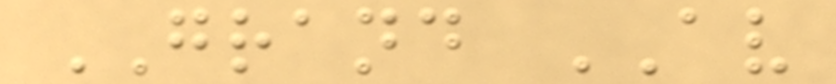GRAND AV
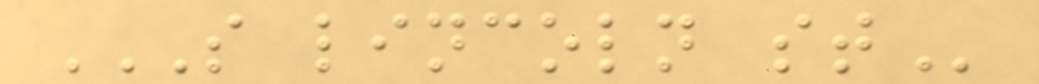S LINCOLN ST
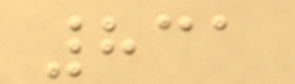831
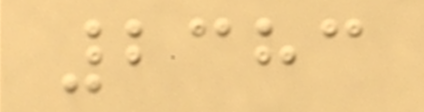2383
